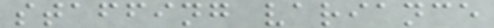staffing variance
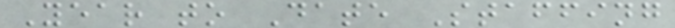Year to Date Staffing
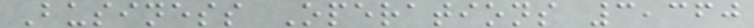Business Operations 3,360
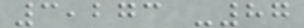3,273 -87
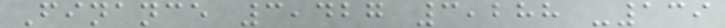Finance 3,427 3,288 -139
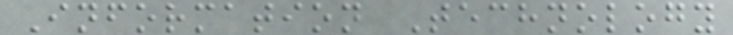Information Technology
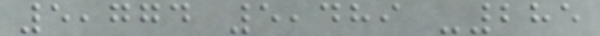5,774 5,489 -285
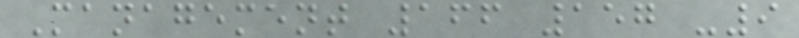Management 166 157 -9
